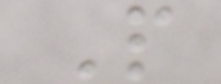P
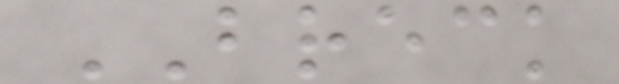BRECK
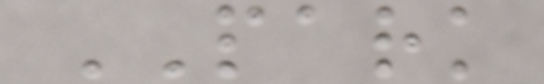PARK
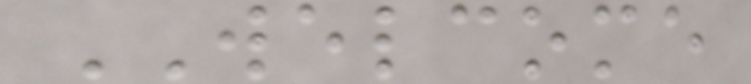WELCOME
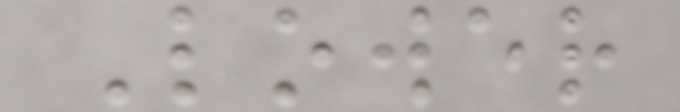Lower
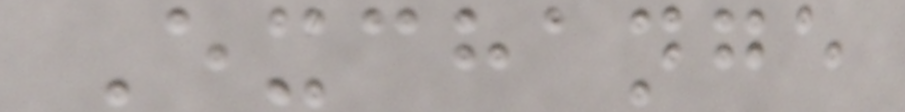Exchange
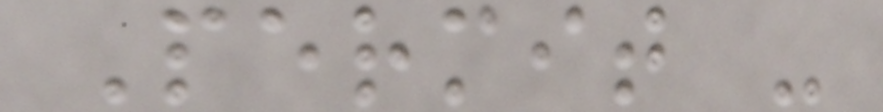Permit -
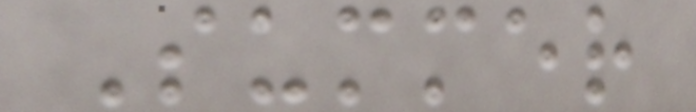Summer
